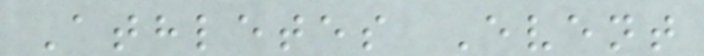Athletes Event
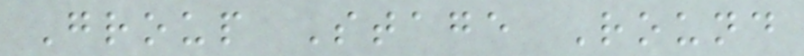Group Stage Round
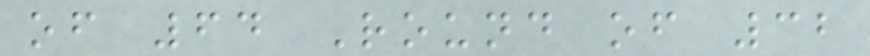of 64 Round of 32
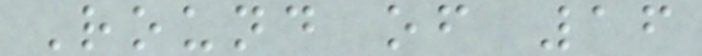Round of 16
